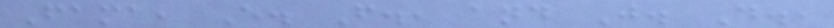Fama, E. F., and J. D.,
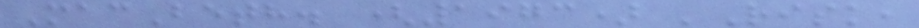MacBeth. (1973) 'Risk,
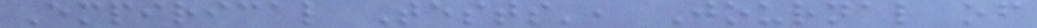Empirical Tests', Journal of
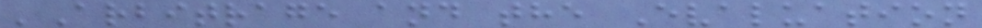'Arbitrage and the Evaluation
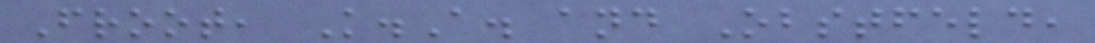Froot, K.A. and Obstfeld,
